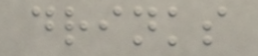drinks
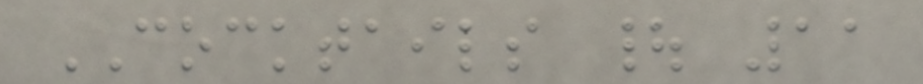COCKTAILS | 11
